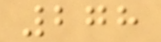278
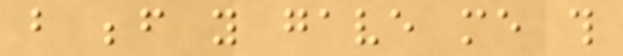but before you gave me this
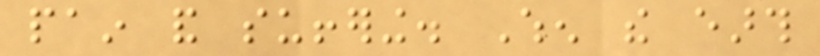pain and suffering. When the earth
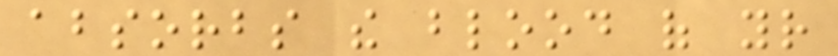absorbs the blood of your
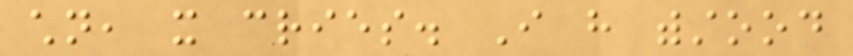children, it cries. I have withstood
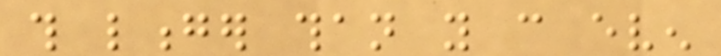this longer than you can even
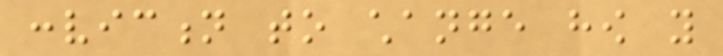conviction to change how you
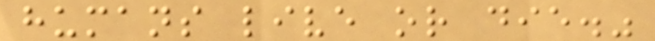humans live or die."
